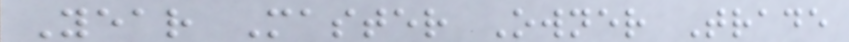Year Master Owner Trade
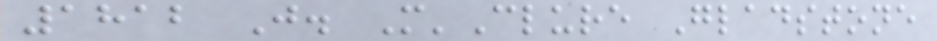1812 J. M'Clure Gladstone
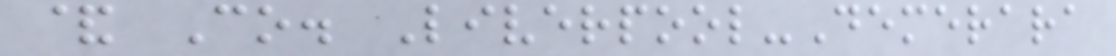& Co. Liverpool-Demerara
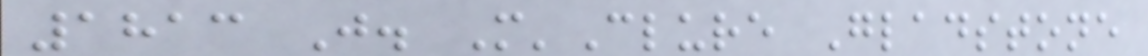1813 J. M'Clure Gladstone
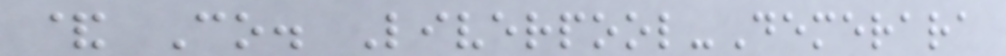& Co. Liverpool-Demerara
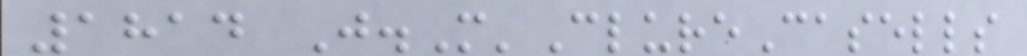1814 J.M'ClureCasells
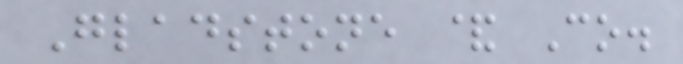Gladstone & Co.
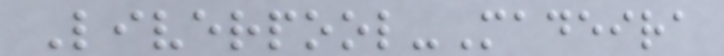Liverpool-Madeira
